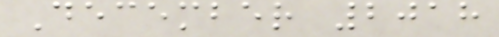December 2018
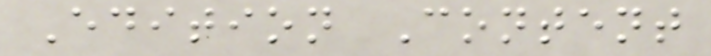Edition Content
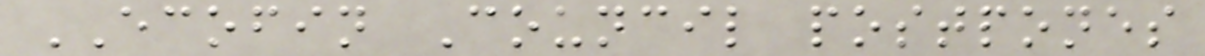ECOFIN Council postpones
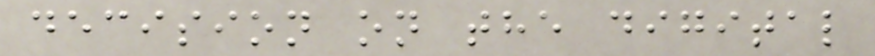decision on the digital
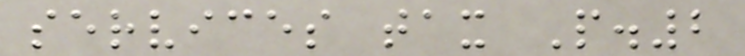services tax P.2
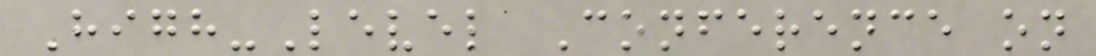High-Level Conference on
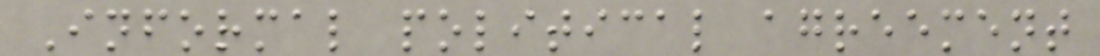Informal political agreement
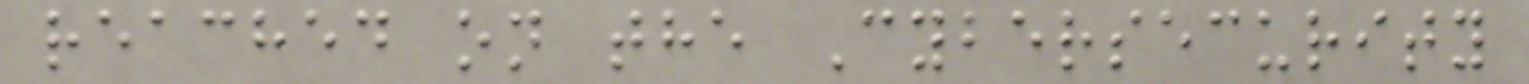reached on the Cybersecurity
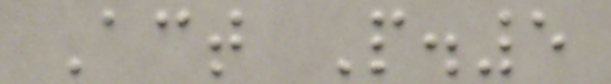Act P.5
